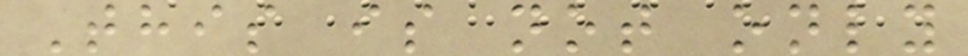This is not only
